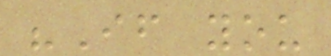"If you
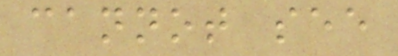cannot see
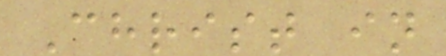Christ in
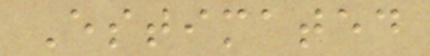Estimated
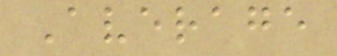Average
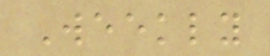Weekly
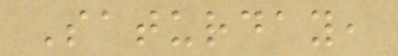Saturday,
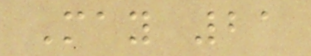May 21
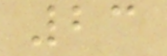23
